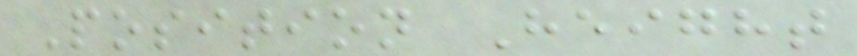Position Height
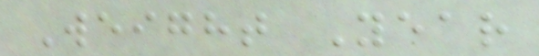Weight Year
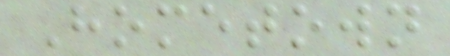Hometown
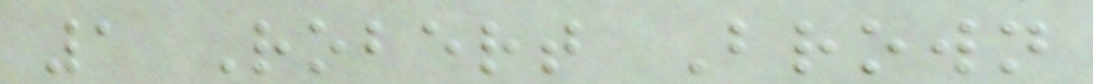1 Robert Brown
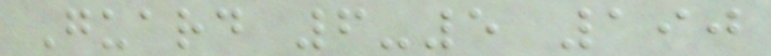Guard 6-5 190
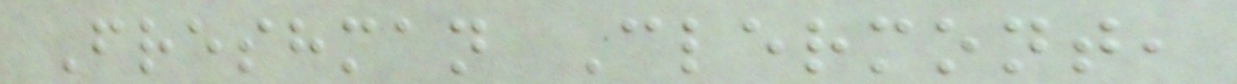Freshman Clermont,
